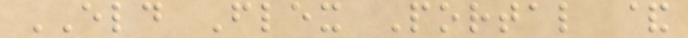ELD Flex Portal &
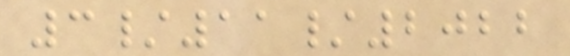3/11/2022
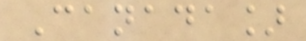Canada]
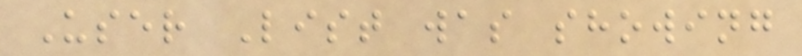User List was showing
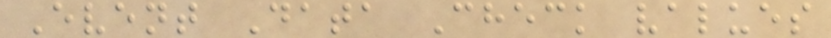Event Data Check values
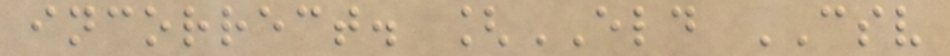incorrect. [ELD CSV
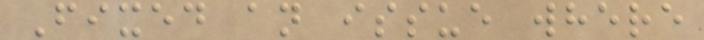Fixed an issue where
